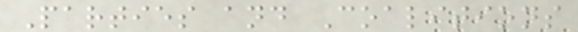Parties and Coalitions
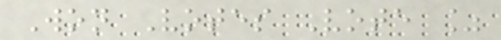Won Votes Vote %
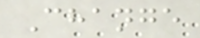Change
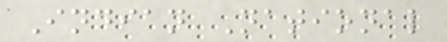Indian National
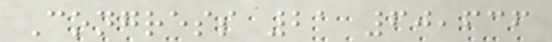Congress 21 60,636
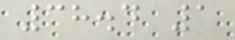38.4 1
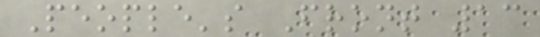People's Front 13
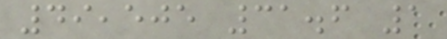49,505 31.6 1
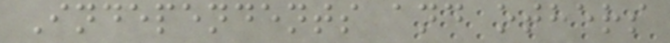Independents and others
